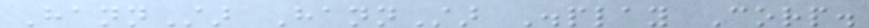HannStar HannStar Display Corp.
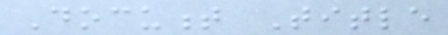Document Title
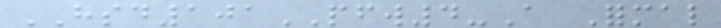HSD101PFW4-A Formal
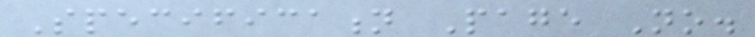Specification Page No.
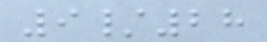9/28
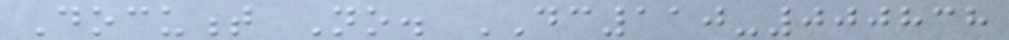Document No. DC110-000838
